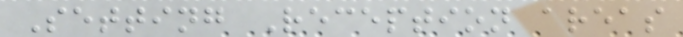Setting Reception areas
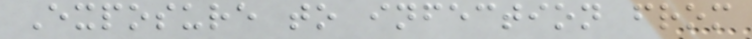Exposure to infection from
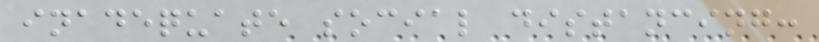inadequate social distancing:
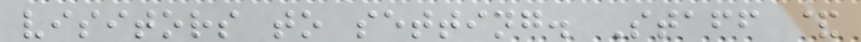visitors to setting. Staff &
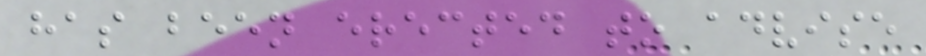has been erected to advise
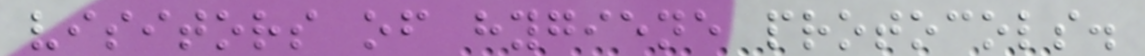visitors of hygiene protocols.
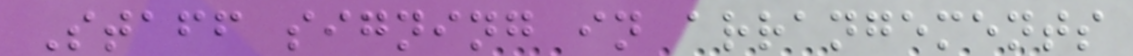Staff signing in arrangements
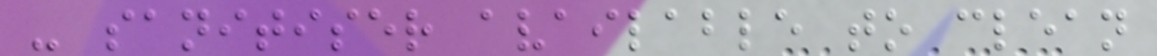- sanitiser available to clean
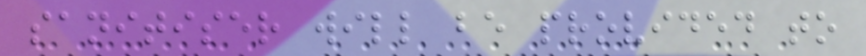sanitiser will be provided to
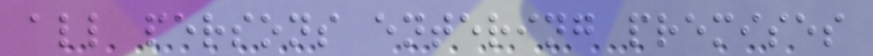all persons entering premises
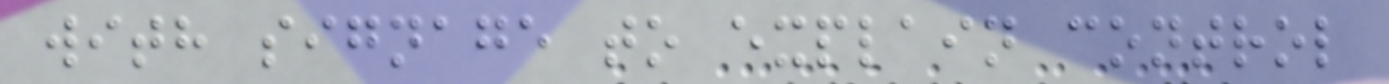with signage to explain control
